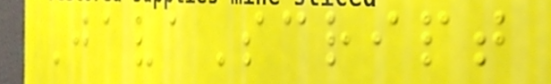JavaScript
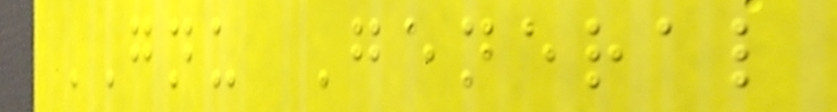GNU General
